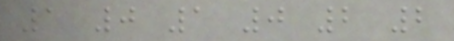1 0 1 0 2 2
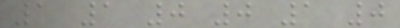1 1 0 0 1 0
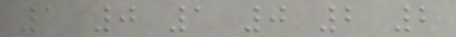1 0 1 0 2 2
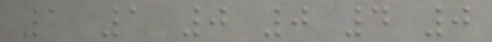1 1 0 0 4 0
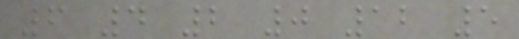6 4 2 0 12 5
